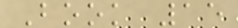Book 15
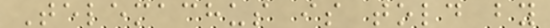Telemachus is told by
